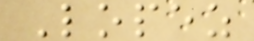Lopez
